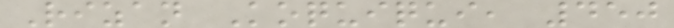Rizan Koquiqui, 450
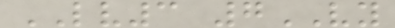LV3 7VY
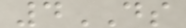4DS
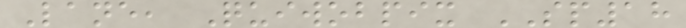Lane, Quiwobpix SP18
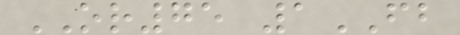OR75 1FB
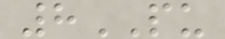8PU
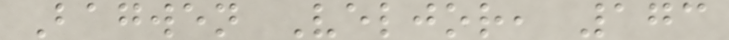Bagwen Veljor, 173
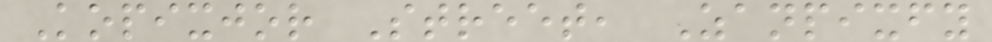Kopixjor Street, Zanpixfy
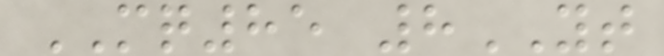MQ85 8YT
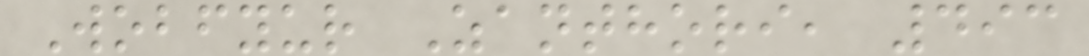Wobfyur Zanthori, 493
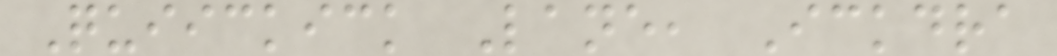Quiickick Lane, Ickdra
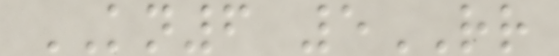KN6 5RR
